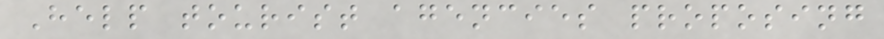Help tourist agencies proposing
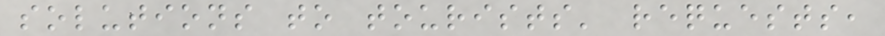solutions to tourists' requests,
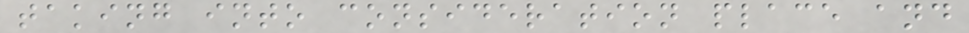taking into consideration place and
